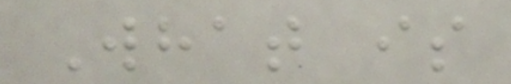What is
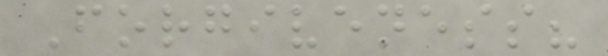Forgiveness?
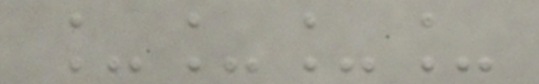____
